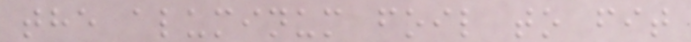the aluminum foil to fit
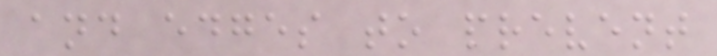and edges to prevent
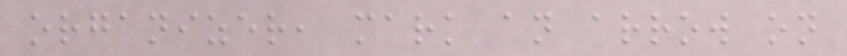organizer, mark an arrow on
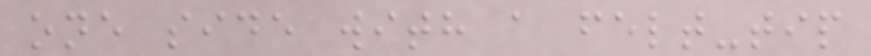one side with a felt-tip
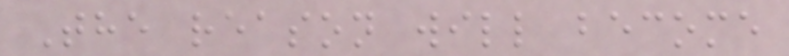The reason will become
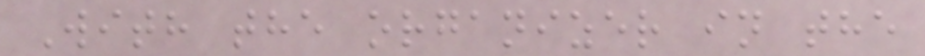With the organizer in the
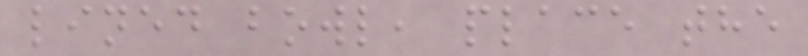lined bowl, place the
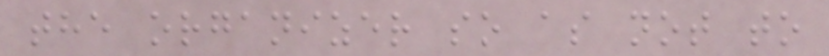the organizer so as not to
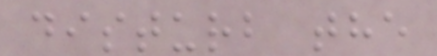disturb the
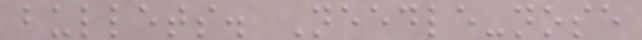bullets. Needle-nose
